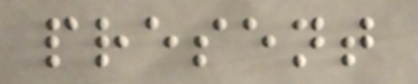present
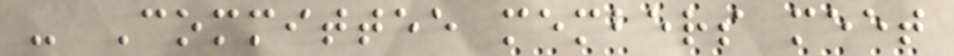- Committee members meet
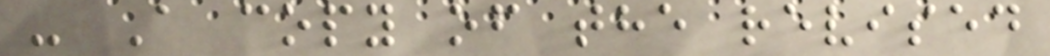- A copy of the revised
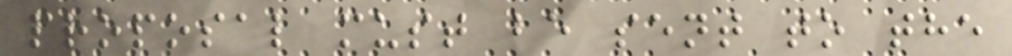proposal must be sent to the
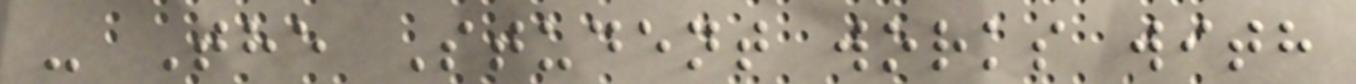- The Student works with
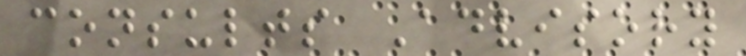consults Advisory
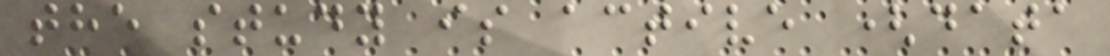the study is active (data
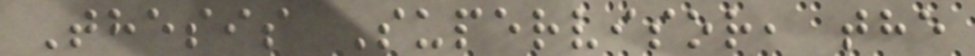Thesis Supervisor, the
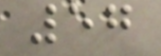57
